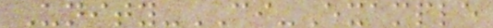Unity-CI-Example
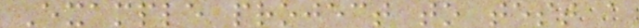Example project to test a
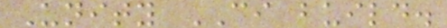Unity CI build.
